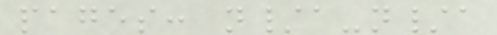pages: n/a-n/a
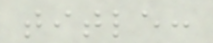title:
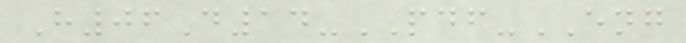H06D14-PDF-ENG
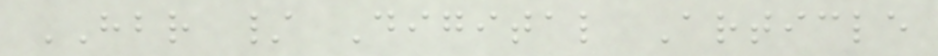HBR / Digital Article
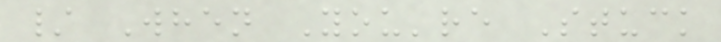/ When You're Stuck
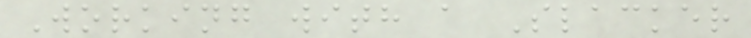Working with a Slacker
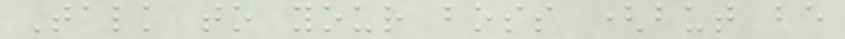Talk to your boss (but be
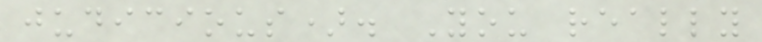judicious). You really
